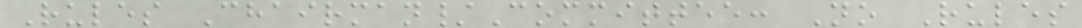Rules Chairman/Committee: No Rules
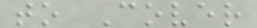to Cover
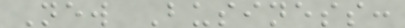New Business:
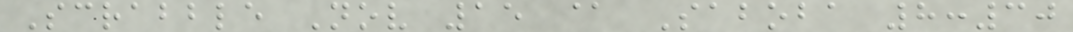Scrabble Nov 15 @ Saboba 8:30
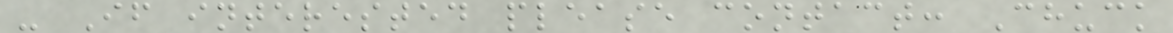- If interested please contact: Chuck
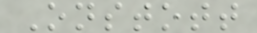Onstott
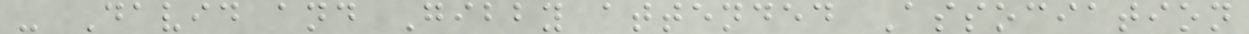- David and Gibby attended Association
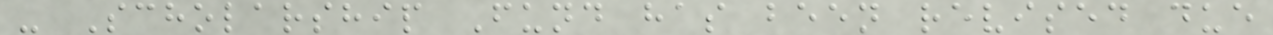- Scholarship Fund has been revised due
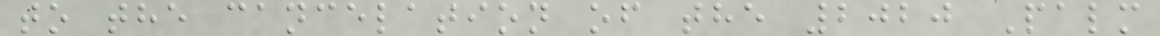to the cancelation of the 2020 Palm
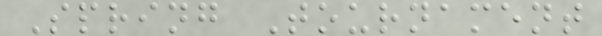Spring Tournament
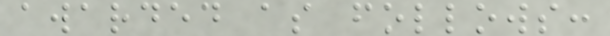awarded as follows:
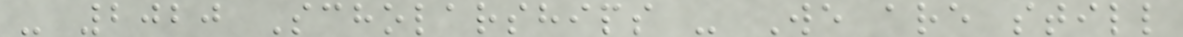- 2020 Scholarships - We are still
